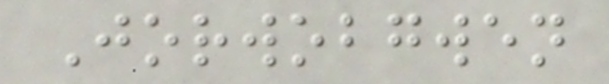Jorwobgwen
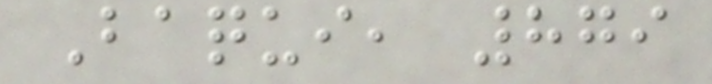Baqui, 879
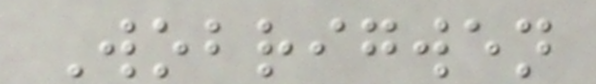Wobrigwen
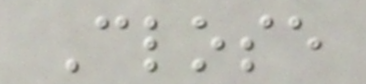Close
